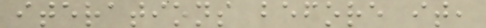iterations before it,
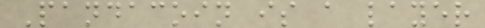Pandacoin is a layer
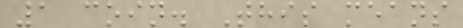1 coin. This means
